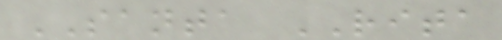SANTA RITA
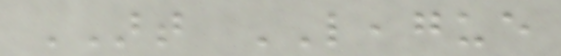ART LEAGUE
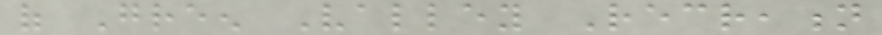of Green Valley Recreation
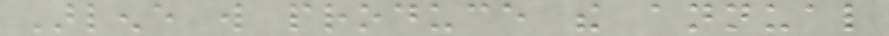Arlene will produce the annual
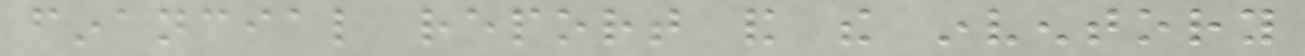financial report and the inventory
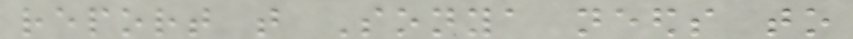report that Sonya needs to
